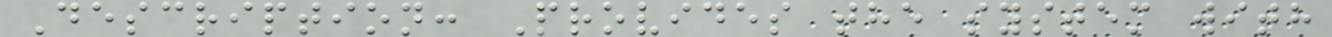Description: Provides the system with
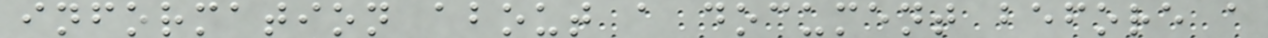information about a document before a
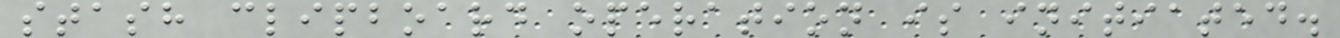stash clipboard operation is initiated.
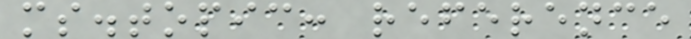ms.topic: reference
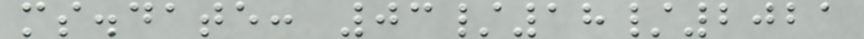ms.date: 03/18/2021
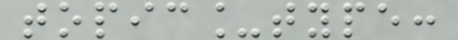topic_type:
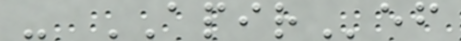- APIRef
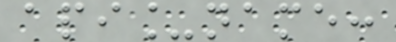api_name:
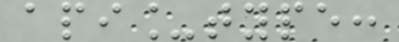api_type:
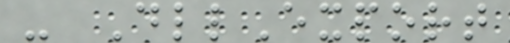- DllExport
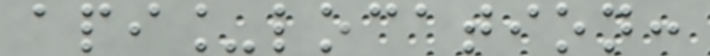api_location:
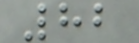82
